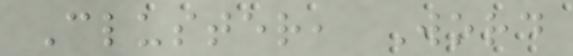Cluster, Word
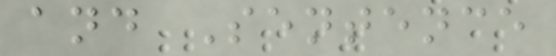and Sentence
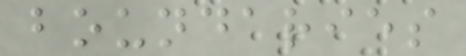boundaries
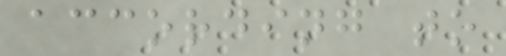according to
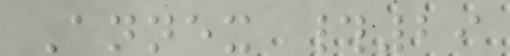Annex #29
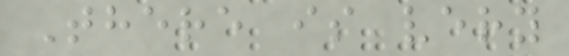There is very
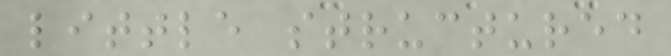little structured
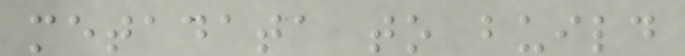metadata to build
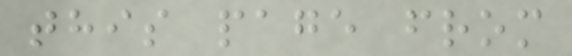this page from
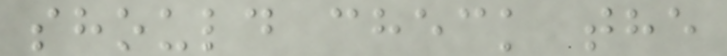should check the
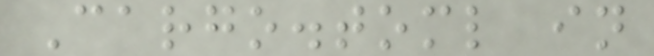Cargo.toml in
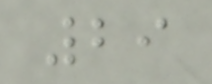29
